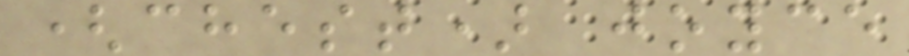(chest) joyce
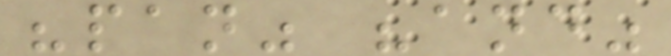"pan" "and"
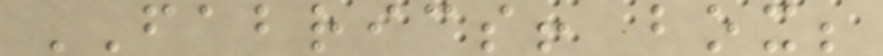FABRICS! box;
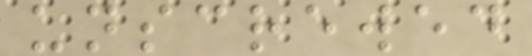unscrewed
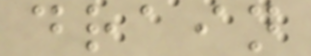drain
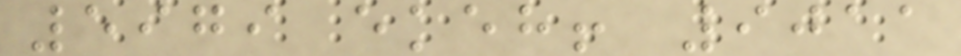5979 ekeh! 9011
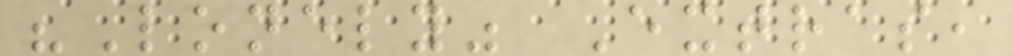"Lonely" Extras,
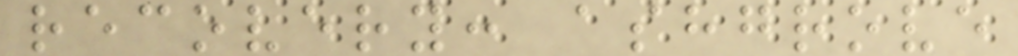recovery: ashgrove
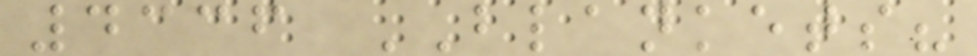4336 BLANKETS?
